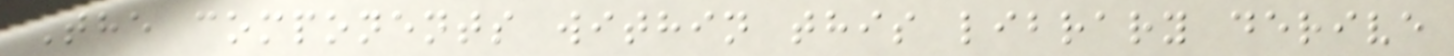The components within this library derive
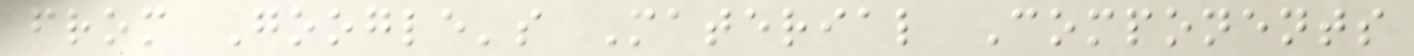from Google's Material Components
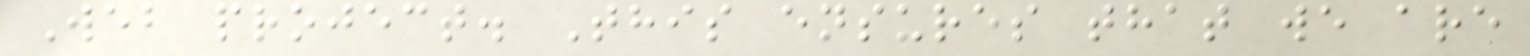Web project. This ensures that we are
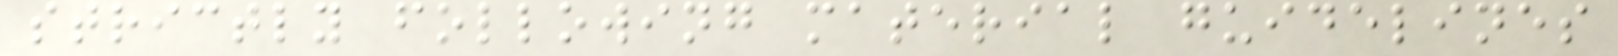strictly following material guidelines
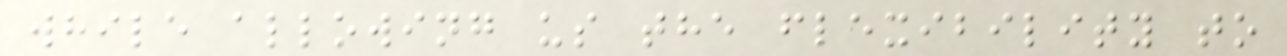while allowing us the flexibility to
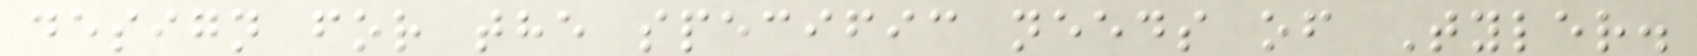design for the specific needs of Tyler.
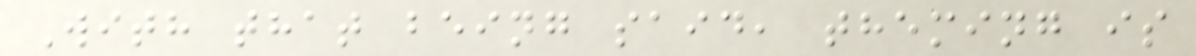With that being said, theming is
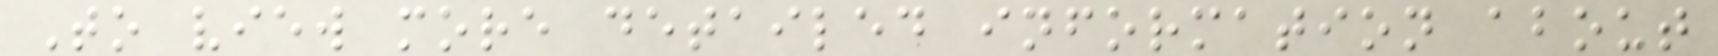To view more detailed information about
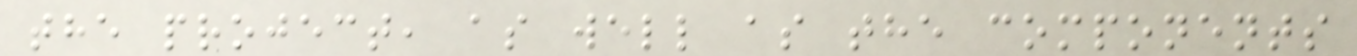the project, as well as the components
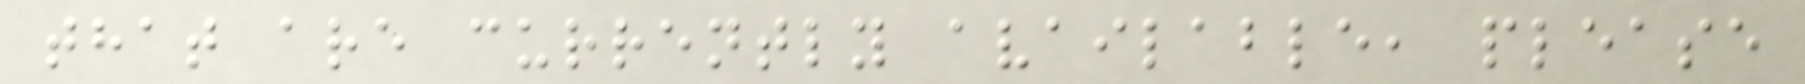that are currently available, please
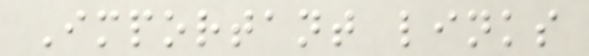Important links
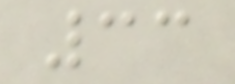33
